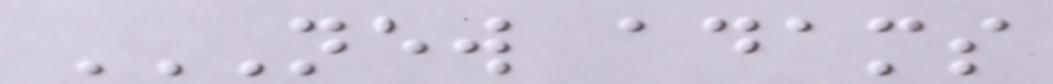NEW ADAMS
